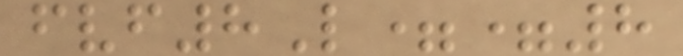fvf8L==8
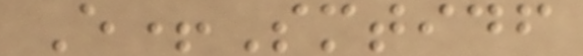E+Smtidf
